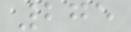275
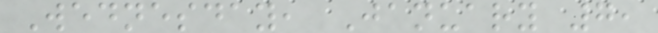Wednesday, January 7,
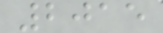2015
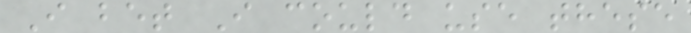I bet I could use these
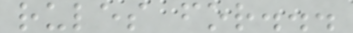rules for...
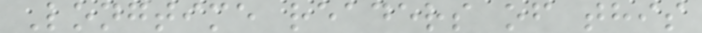Longtime readers of this
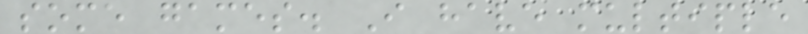some games. I have multiple
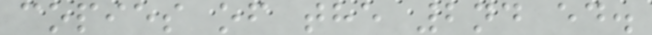copies of the 2nd ed.
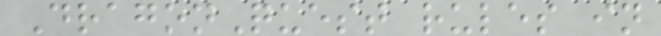DragonQuest rules in
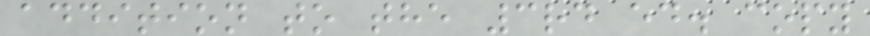addition to the 3rd ed. copy
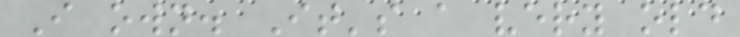I own. It's a very old
